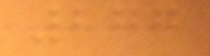277
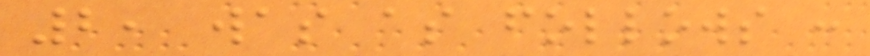2, was as follows :
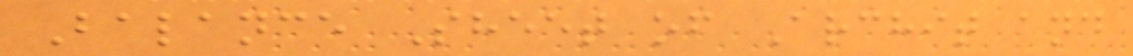Balance Sheet of Archit and
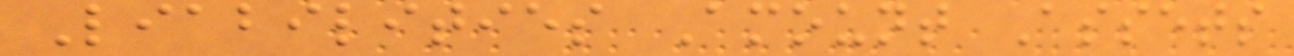Liabilities Amount Assets
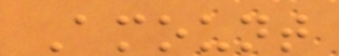Amount
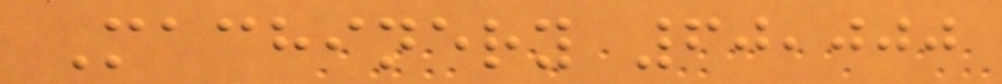Machinery 60,000
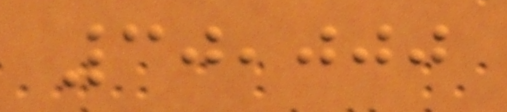30,000
